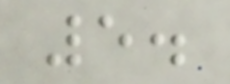5.
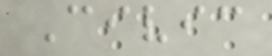Civic
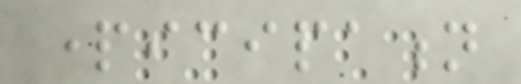participation
